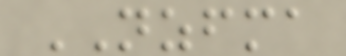NZFMA
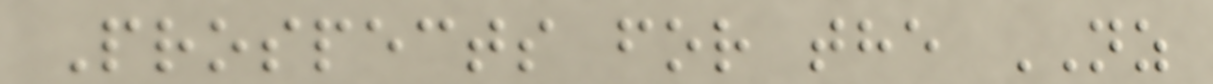Prospects for the NZ
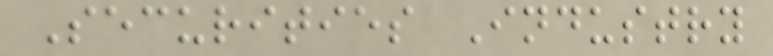Securities Industry
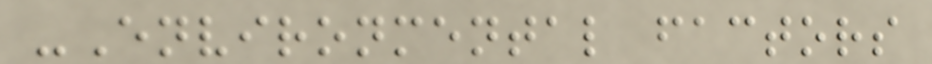-Environmental factors
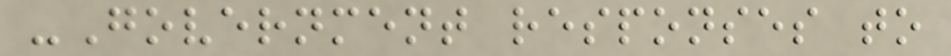-Government responses to
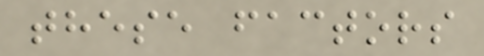these factors
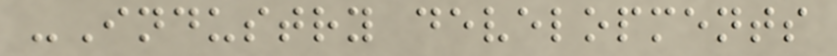-Industry developments
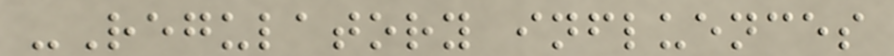-Regulatory influences
